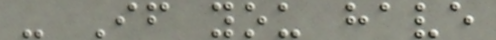- If you have
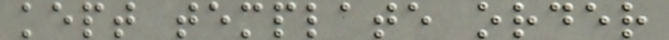kept template order
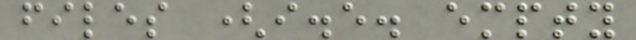files (i.e. empty
